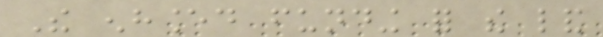The enhanced funding for the land
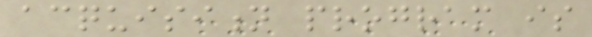acquisition program is
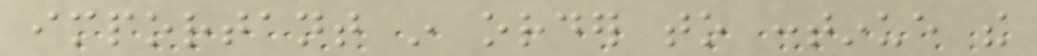important in order to continue the
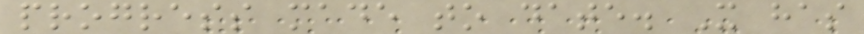progress made to date. It has
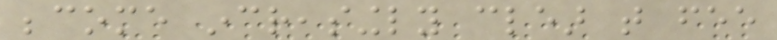become increasingly clear that fee
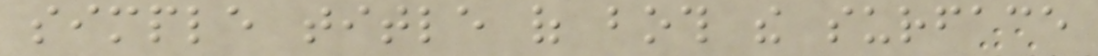simple title of both the surface
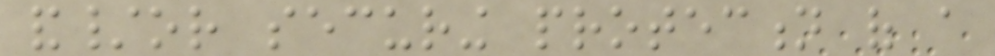and/or securing protection of a
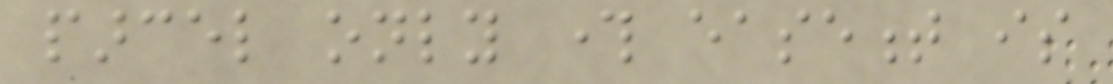parcel only through easement is
